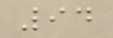94
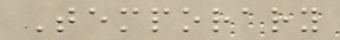Temporary
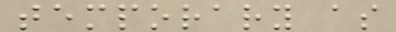temporary as
